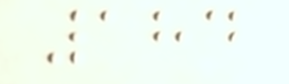184
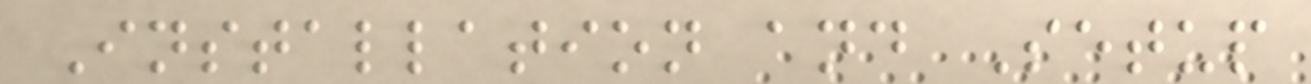Installation and Setup
